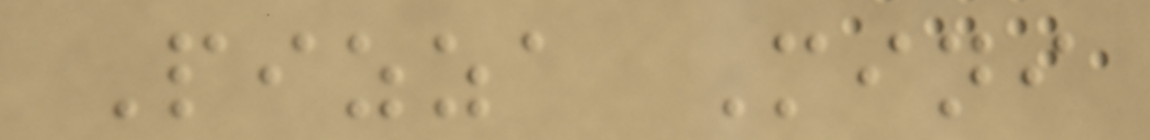Pizza Mini
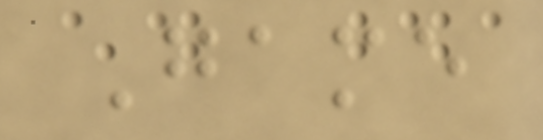Game
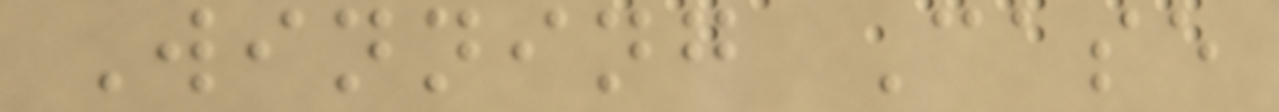Winning Case
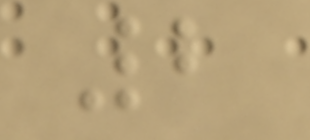2
